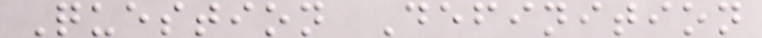Question Definition
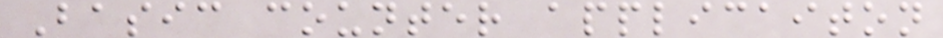Basic counter applicaiton
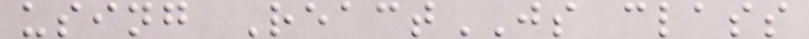using ReactJS class
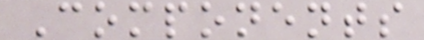Components
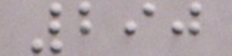290
